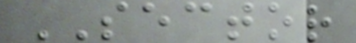SECTOR
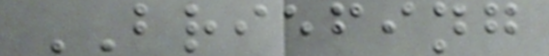BRIEFING
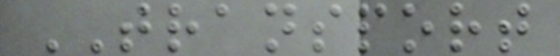TRANSPORT
